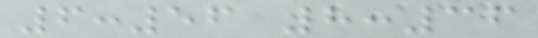6:56 8:36
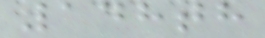148th
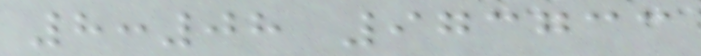8:08 973733
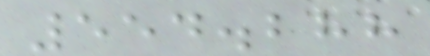554.288
